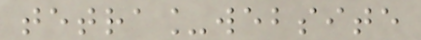tetra_website
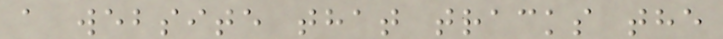a website that tracks the
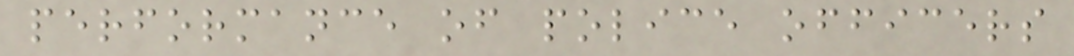performance of police officers
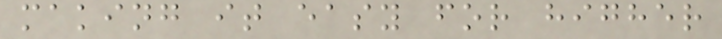making it easy for higher
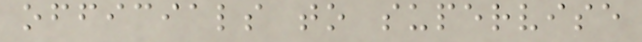officials to supervise
